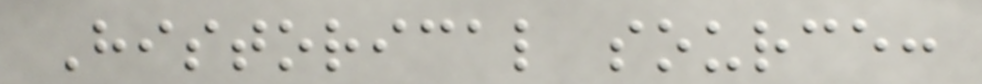Historical source:
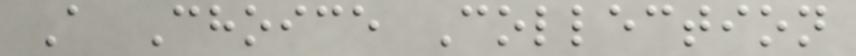A Choice Collection
